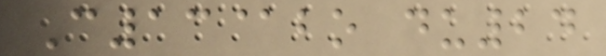C13@bo du24
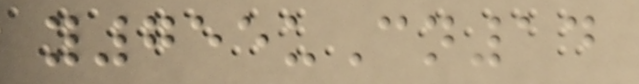y755uCn14
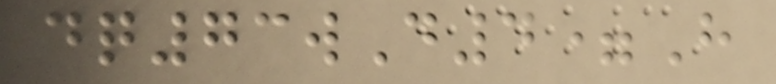dq73wD4=H
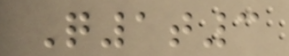Q1t3
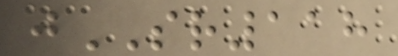jSR118
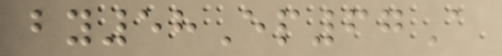by58Ep67A
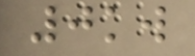0kw
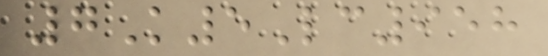7K5Lc958
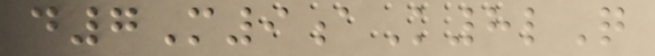d7M9aK8lQ
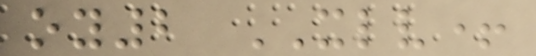oy2 XLV+
